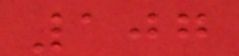107
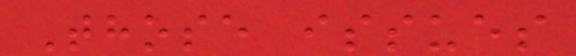Those issues
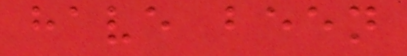have been
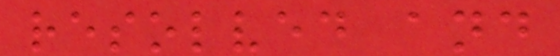resolved and
